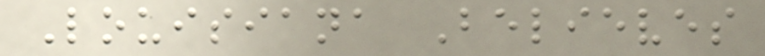Louisiana Believes
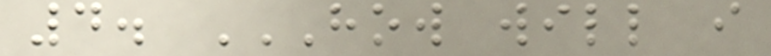4. HOW WILL I
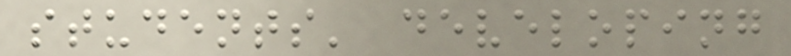students' developing
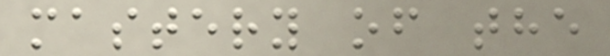mastery of the
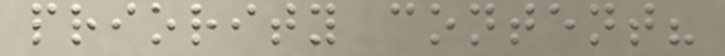priority content?
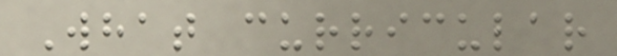What curricular
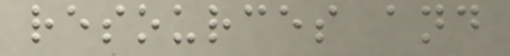resources and
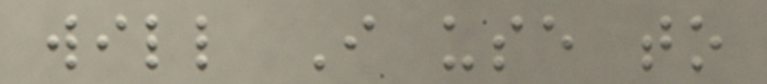will I use to
